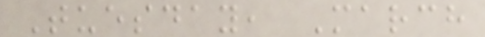Tuesday, March
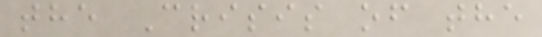the Crisis of the
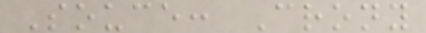Souce: Crony
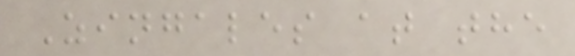Zingales at the
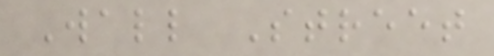Wall Street
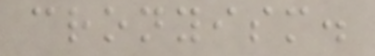cronyism.
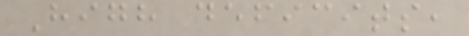High deficits,
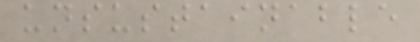unsustainable
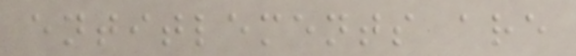entitlements are
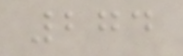274
